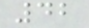42
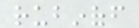rubinoff
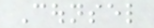Counsel
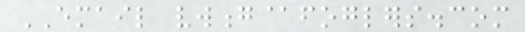EMAIL vwong@foglers.com
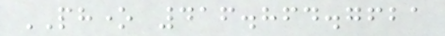PHONE 416.864.7621
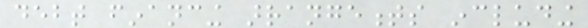debt financing arrangements including
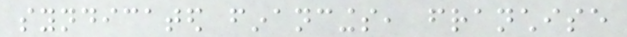syndicated financings, franchise
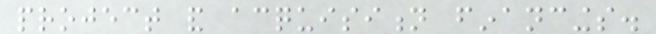project and acquisition financings.
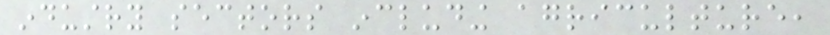industry sectors including agriculture,
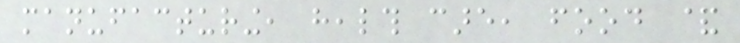manufacturing, health care, food &
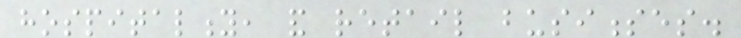hospitality, and retail businesses.
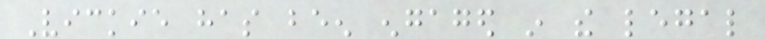Vickie has been engaged in the legal
